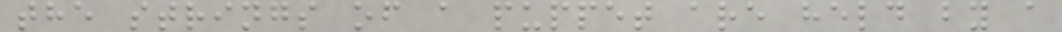the strings of a puppet are held by a
